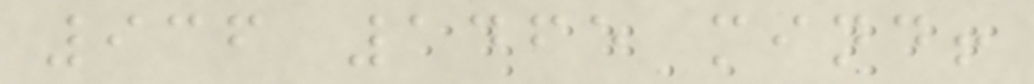936 1465 mind!
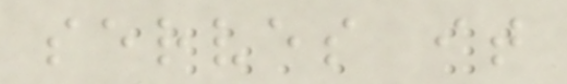serves it
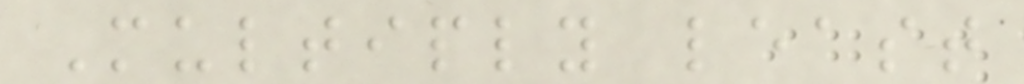Multiply least
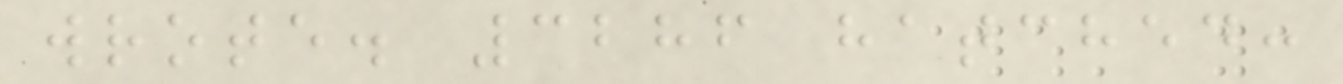wrote. 3286 hatched:
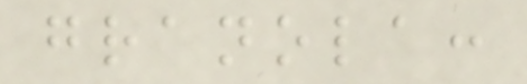granola:
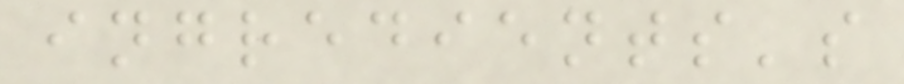ingredients's
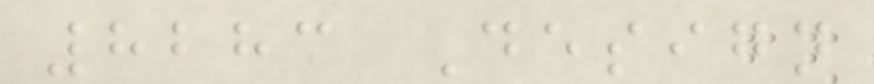8283 Design
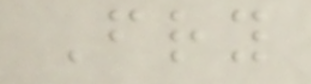Fry
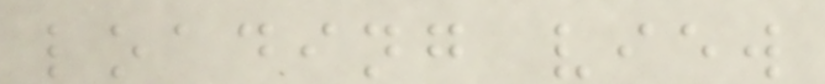loading view
